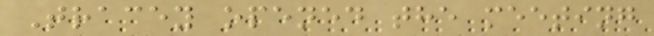Tracey opened the meeting
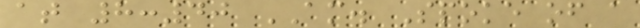at 8:40 AM. Spoke of a
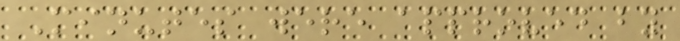Minutes were approved by
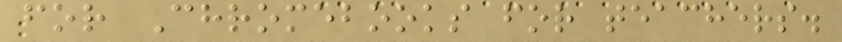for Chromebooks for teachers.
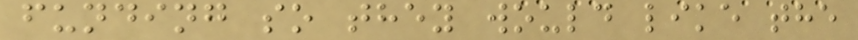funding so they would like the
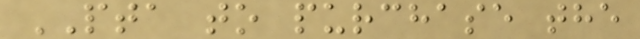PTA to purchase the
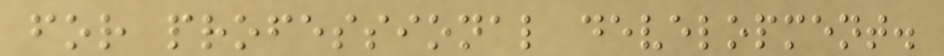for professional development.
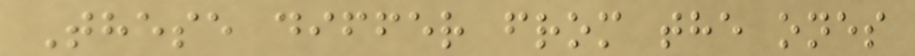These differ from the ones
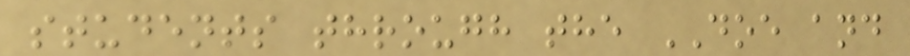students through the DOE and
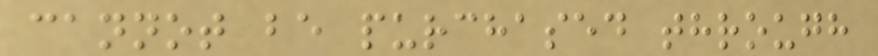cannot be purchased through
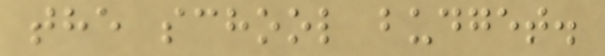the school budget.
